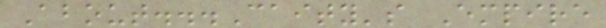About...Caity's Empire
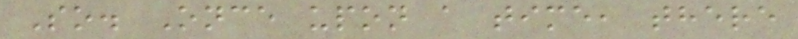So. Once upon a time, there
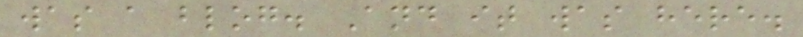was a blog. And it was here.
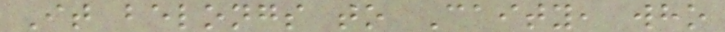It belongs to Caity, who
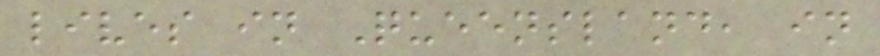lives in Queensland, in
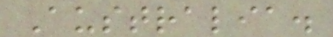Australia.
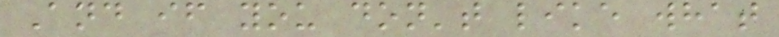And if you don't like what
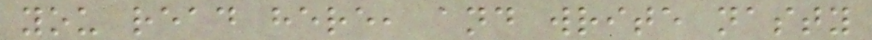you read here, and write nasty
